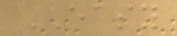EASY
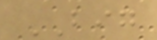BIG
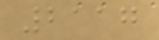2117
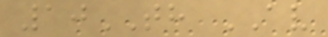10TH AV
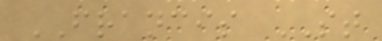FRANCIS ST
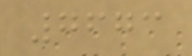7673
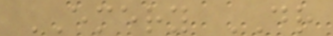EMERY DR
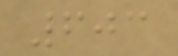603
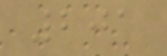201
